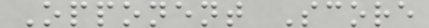Opponent Score
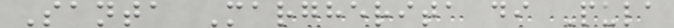Santa Margherita di Pula
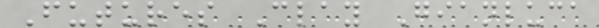Futures Clay Gianluca
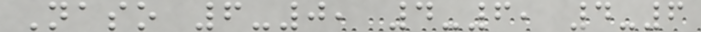Naso 6-0, 4-6, 4-6
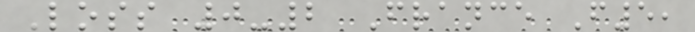Loss 0-2 France F5,
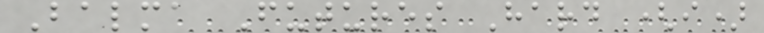Balma Futures Hard (i)
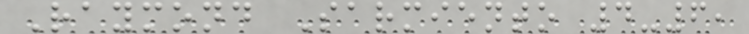Raymond Sarmiento 4-6,
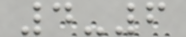4-6
